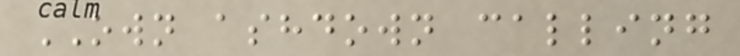OWN ashdown calling
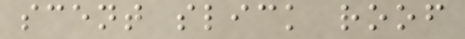scent slick roof
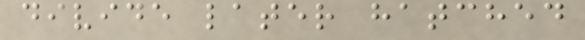divide later hatched
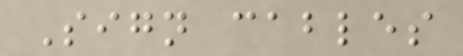Sign cables
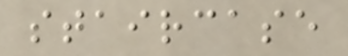staircase
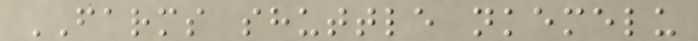FARMS shuttle nkemelu
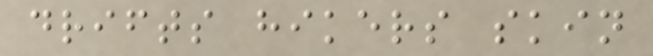drifts hikers skin
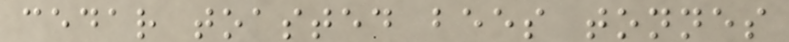cedar toasted bees tonnes
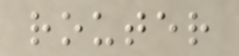router
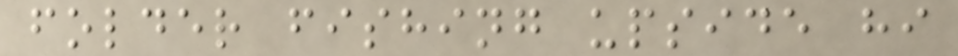folder fishing upside hi
